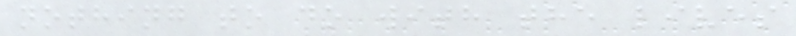nothing to do with the lives
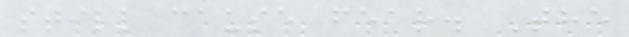still cause fear. The
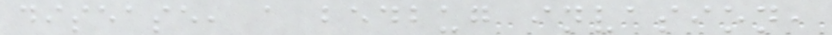disease, a bedbug invasion,
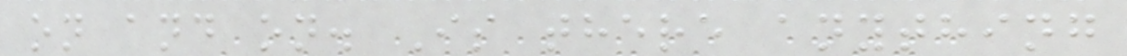on and on. Is there anything
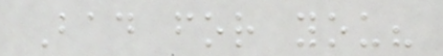Bad for you?
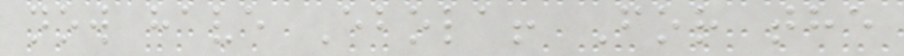now have Ebola! For the
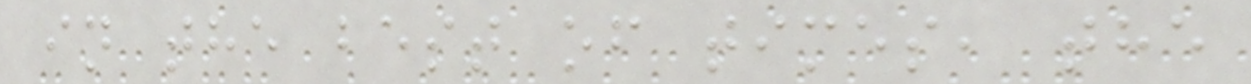in the best of times, the
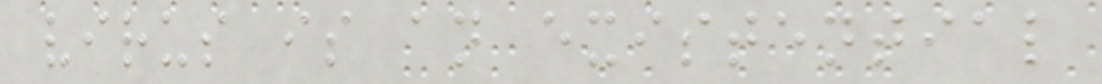virus is an existential
